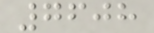7608
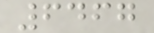6467
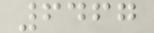6467
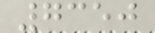7350
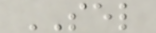SEL
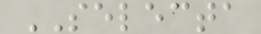SELECTA
